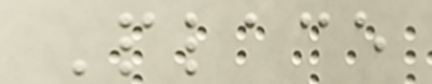Place
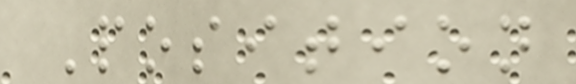Position
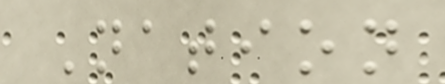Nation
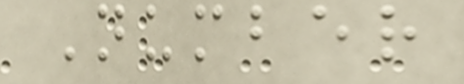Number
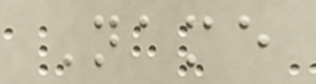Name
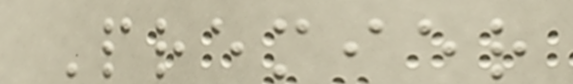Premier
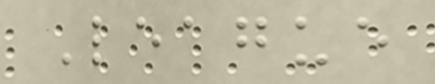League
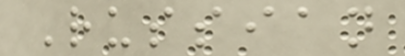Russian
